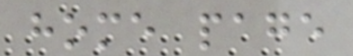home page
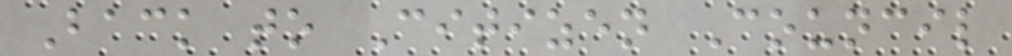Back to Citizen Council
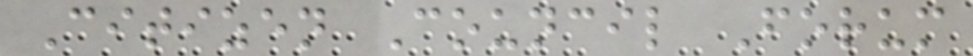Citizen Council Forum
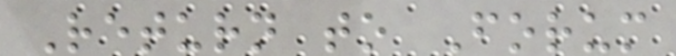Return to Forum
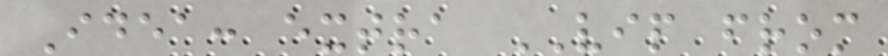Idea: extra VIP from
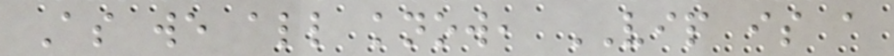As we all know, VIP is a
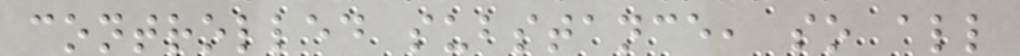controlled substance, so all
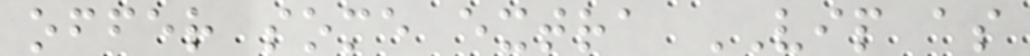offer some extra VIP as
